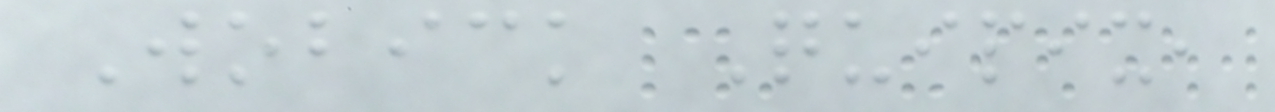Wobick Quipix,
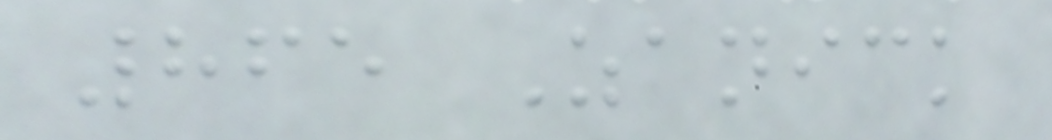865 Zanick
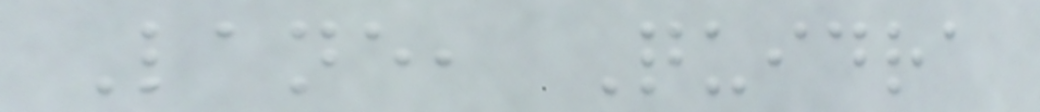Lane, Quidra
